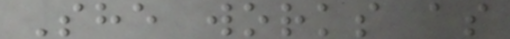She works as
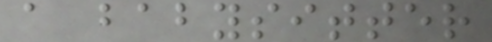a babysitter
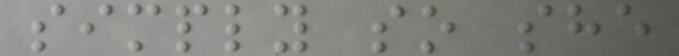simply so she
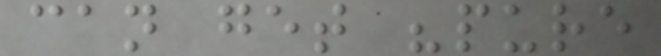can get "pure
